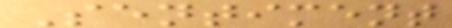Sentiment
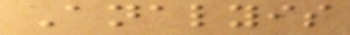Analyis
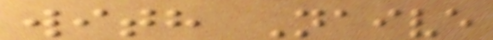with Naive
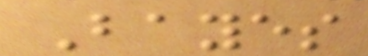Bayes
